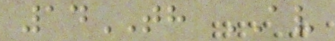14TH AV
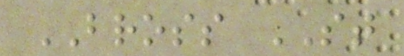BROSS ST
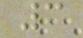3
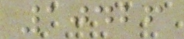10426
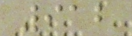912
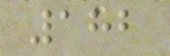182
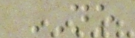NO
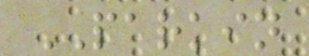PARKIN
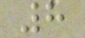8
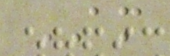AM
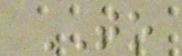TO
